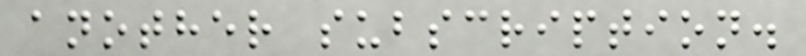another subscription.
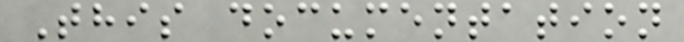This documentation
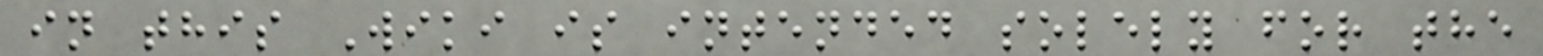in this Wiki is intended solely for the
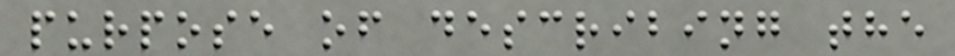purpose of describing the
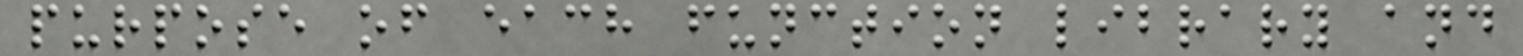purpose of each function library and
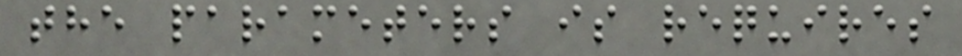the parameters is requires
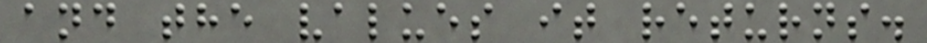and the values it returns.
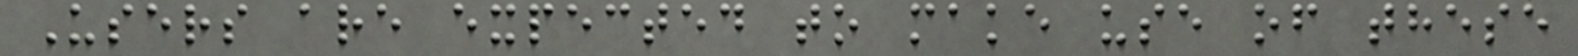Users are expected to make use of these
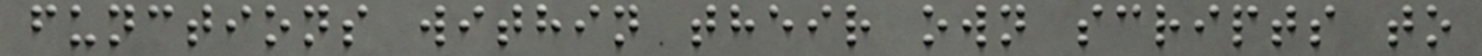functions within their own scripts to
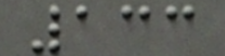133
